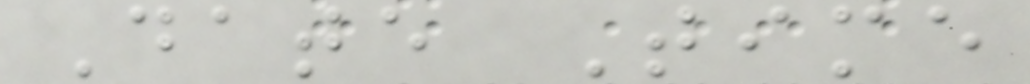Date Time
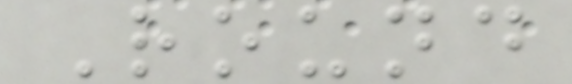Round
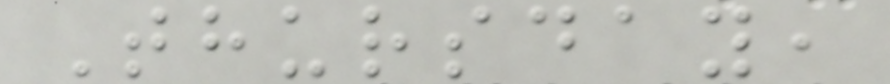Thursday,
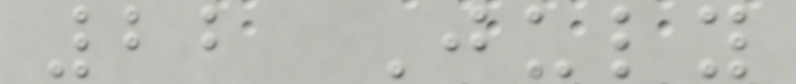22 July
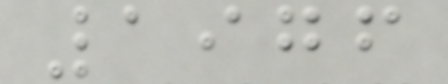1976
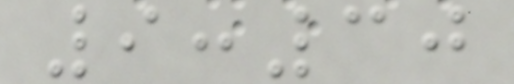9:30
